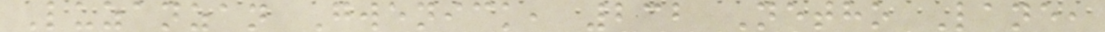Luzanzan Gwenick, 232 Netho Lane,
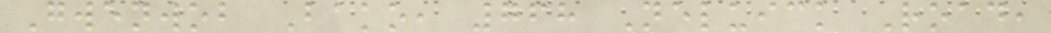Gwenwob Bako, 768 Neluick Road,
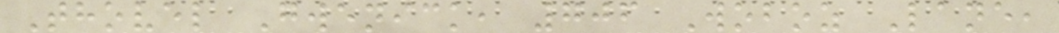Thovel Gwenick, 706 Woboz Lane,
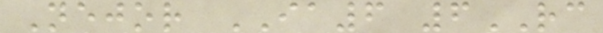Nejor IA6 6RC
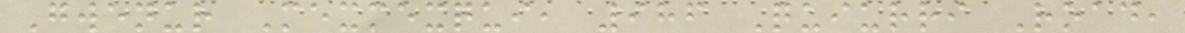Gwenur Mexmexqui, 986 Quiurri Road,
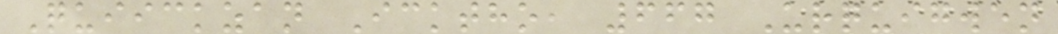Quiickzan Icktho, 667 Urquigwen
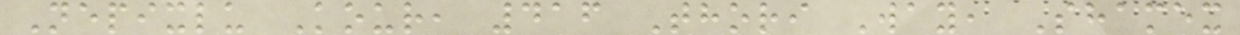Nepixlu Kour, 416 Thori Way, Shamex
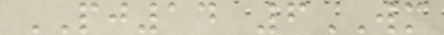PJ14 6WM
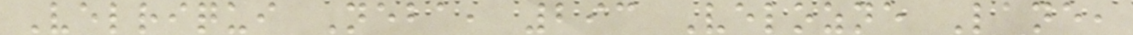Velriqui Neba, 293 Velozne Lane,
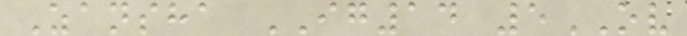Zansha IG14 5OV
